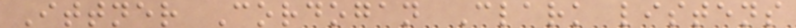Ittner Cordogan Clark listens
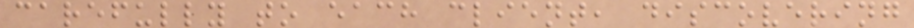carefully to each client, discovering
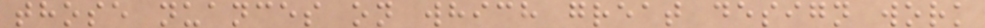those nuances on which great design work
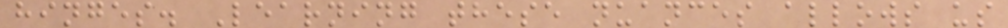hinges. Learning these nuances allows us
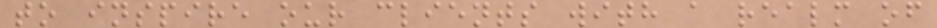to inspire our clients with a realm of
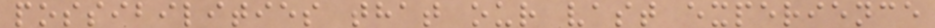possibilities that our vast experience
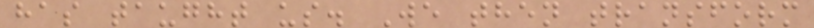has taught us. We then transform
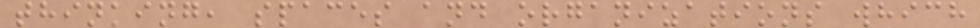thinking, spaces and organizations which
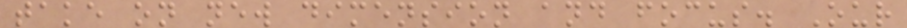take on new dimension and focus. Our
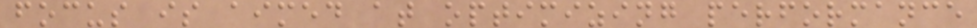focus is aimed at optimizing performance
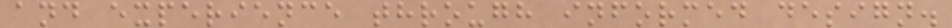and experience through informed design.
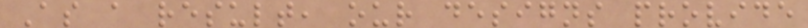As a result, our designs provide
